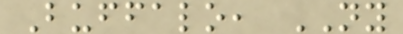Buffalo, NY
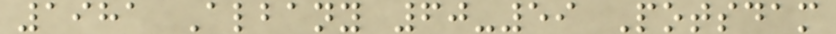1981 Albany 60-59 Potsdam
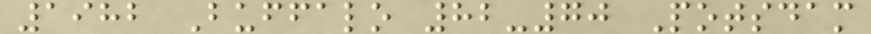1982 Buffalo 82-70 Potsdam
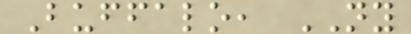Buffalo, NY
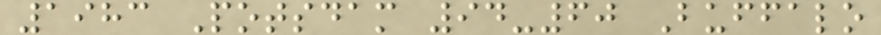1983 Potsdam 94-60 Buffalo
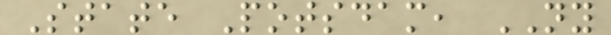State Potsdam, NY
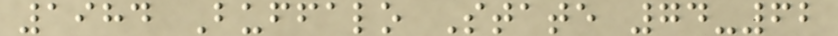1984 Buffalo State 74-62
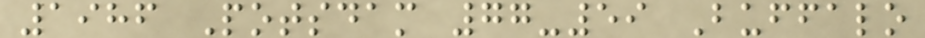1986 Potsdam 77-59 Buffalo
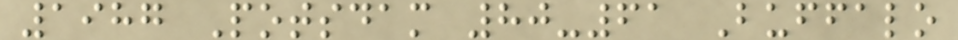1987 Potsdam 80-61 Buffalo
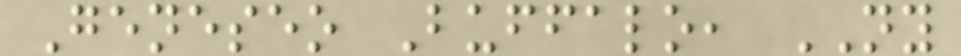Geneseo Buffalo, NY
